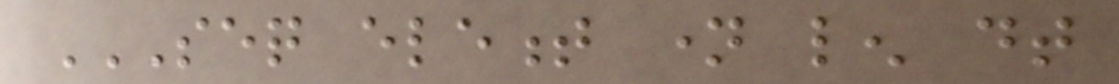SEQ ELEMENT NAME LEN DT
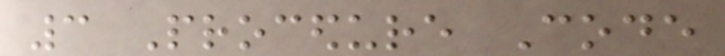3 Procedure Code
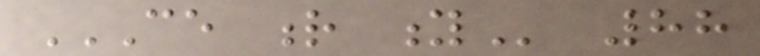CE R Y 88
